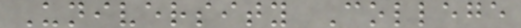University College
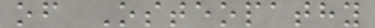of Osteopathy
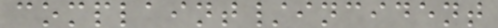complaint/incident
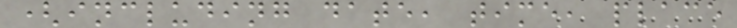(including date, time, place
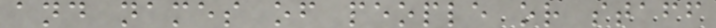and names of people or staff
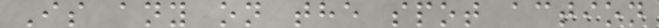Is any on the spot action
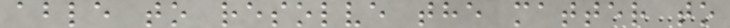able to resolve the matter to
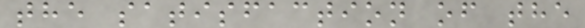the satisfaction of the
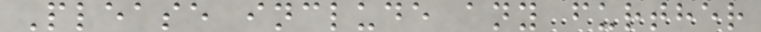Please include any further
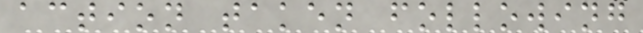action taken following
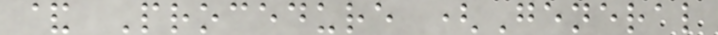& Procedure (General
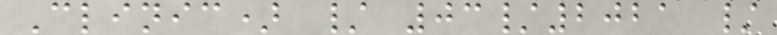Clinic) / 03/2021 /
